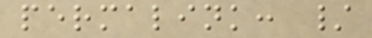permalink: /
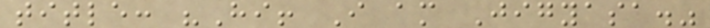title: "Hi! I am Jigyasa."
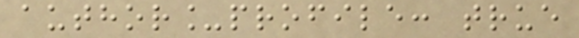author_profile: true
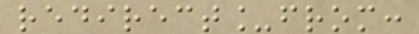redirect_from:
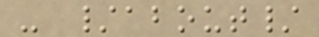- /about/
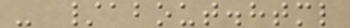- /about.html
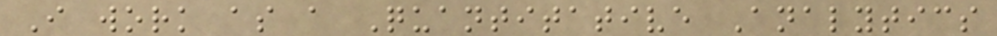I work as a Quantitative Analytics
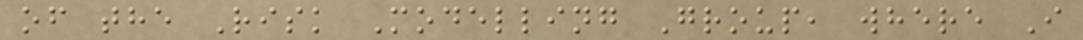of the Risk Modelling Group, where I
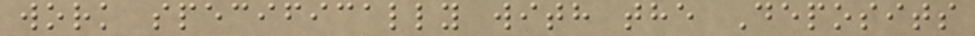work specifically with the Deposits
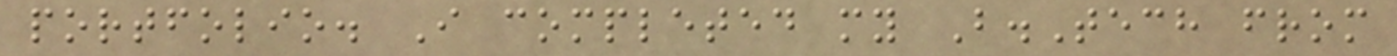portfolio. I completed my B.Tech from
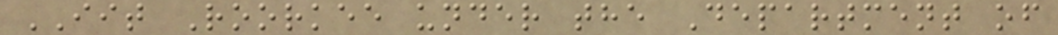IIT Roorkee under the Department of
